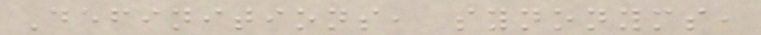Definitions, synonyms,
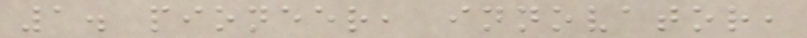1. pioneer, innovator,
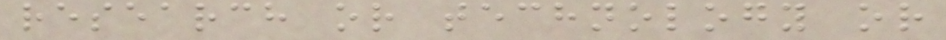research or technology or
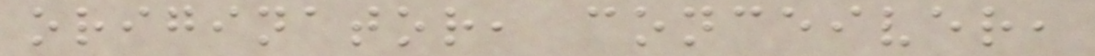originator, conceiver,
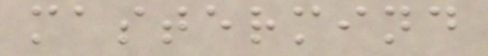mastermind
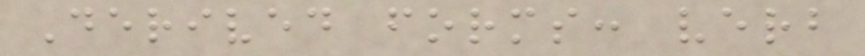Derived forms: verb
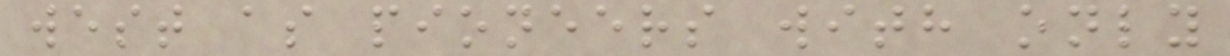west as pioneers with only
